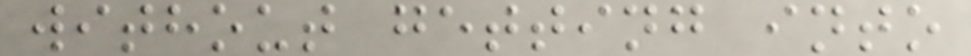without getting into
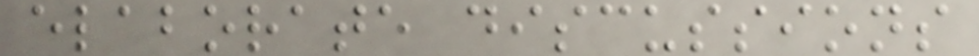elaborate discussions
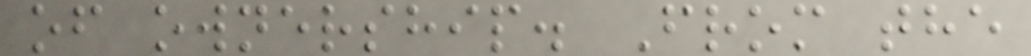of ownership. From the
